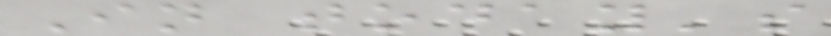In today's
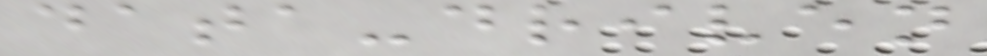data-driven
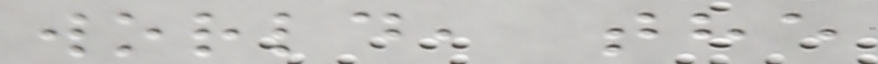world, the
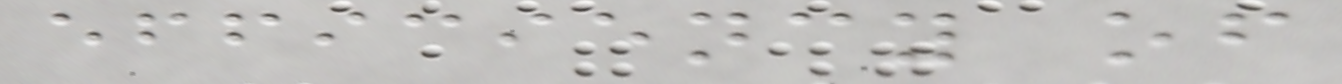efficiency of
